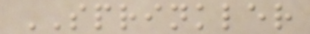SPRINKLER
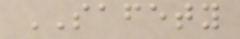SAFETY
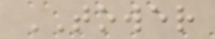TOWER
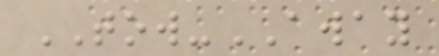TOW-AWAY
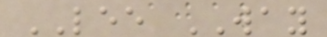LEE WAY
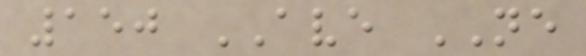150 AVE NE
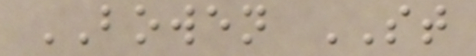BOWEN ST
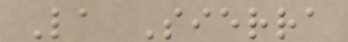La Sierra
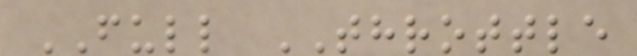FULL THROTTLE
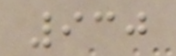930
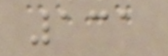131
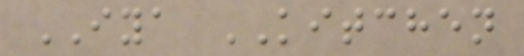IYA KITCHEN
